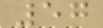57
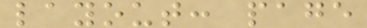layout: page
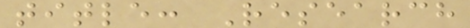title: Research
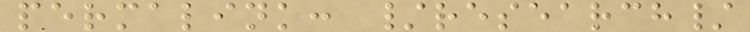permalink: /research/
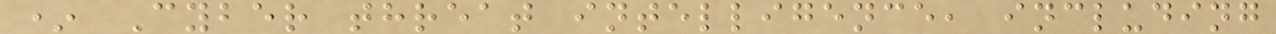* Cyber threat intelligence, including
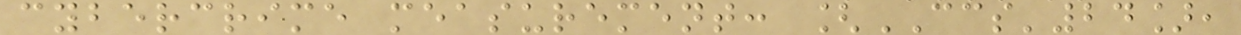cybercrime measurement: [CCS'24],
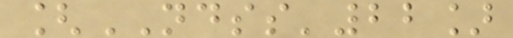[NDSS'22]
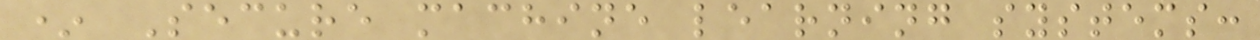* Secure machine learning systems:
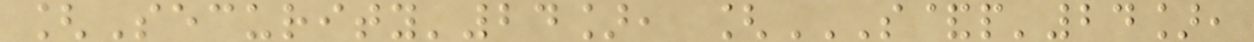[Security'24], [S&P'24],
